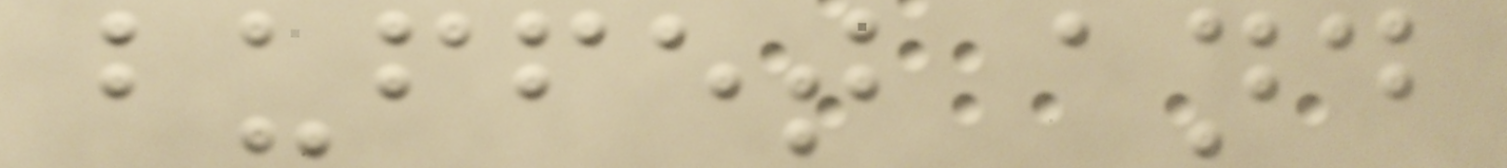buffet and
